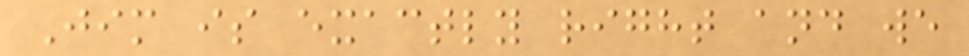Jim is exactly right and we
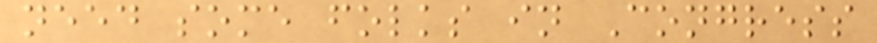need some folks in Congress
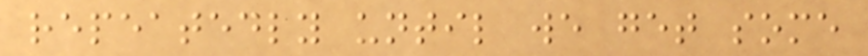repeatedly until we get some
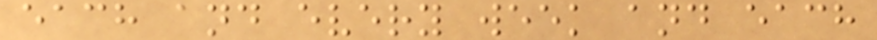each and every week and each
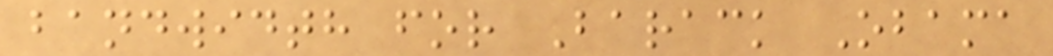bandwidth for Barack Obama
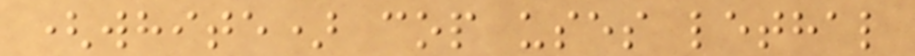(white) cop uses lethal
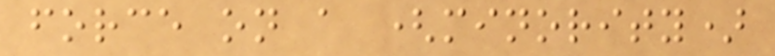force on a (minority)
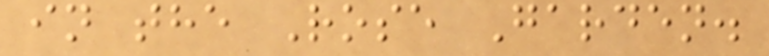in the Rose Garden.
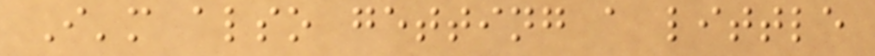I'm also getting a little
